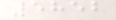5852
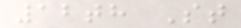12th St
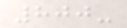800-
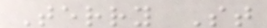Terry St
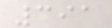391
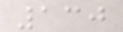130
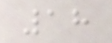18
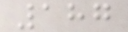187
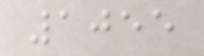1055
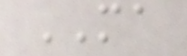MA
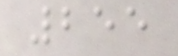255
